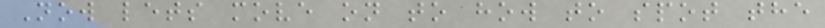Now lets move on to how to spot the
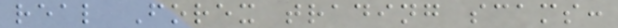real Forex trading scams:
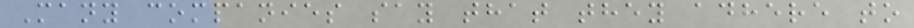Many companies say that they adhere to
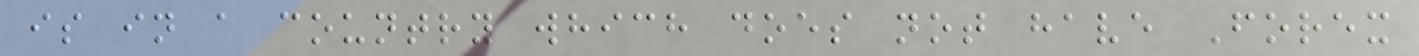is in a country which does not have Forex
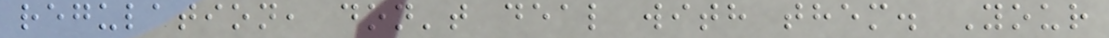regulation, don't deal with them. Your
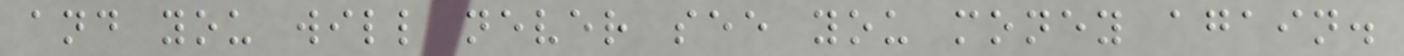and you will never see you money again.
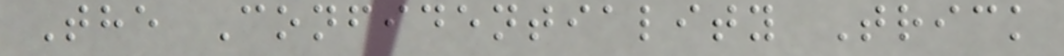The Confidentiality Trick
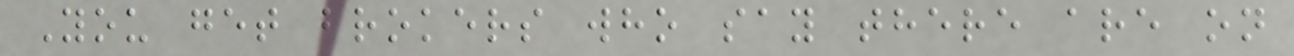You get brokers who say there are on
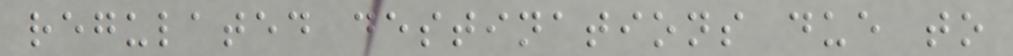regulated destinations due to
